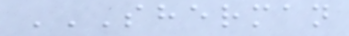SHERMAN
